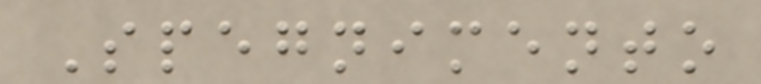Spegnimento
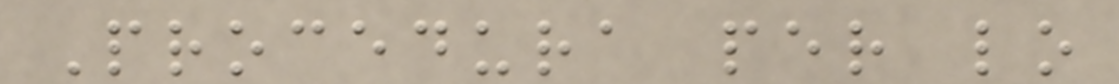Procedura per lo
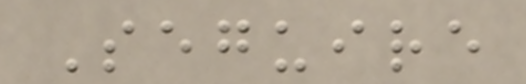Seguire
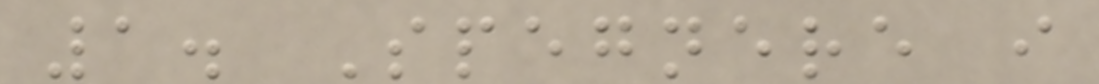1. Spegnere i
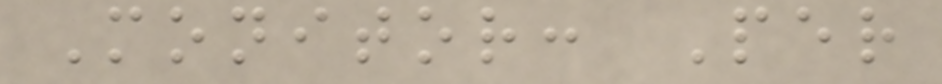Monitor: Per
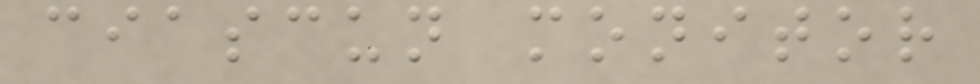ciascun monitor
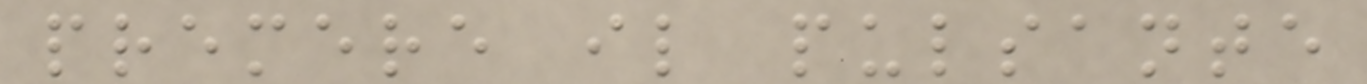premere il pulsante
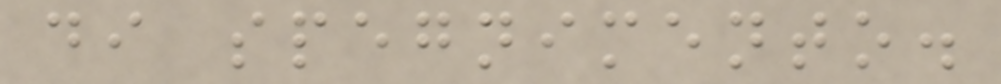di spegnimento.
